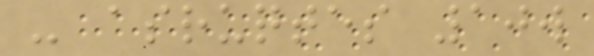- asruqtes 10w
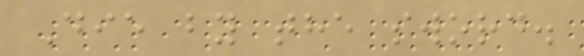Die by the sword.
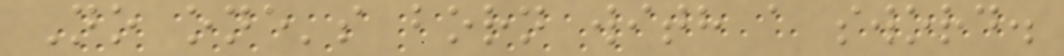No one's born with a sword.
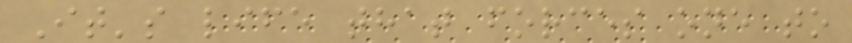It's life that forces one to
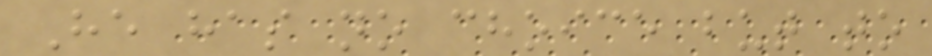He has no choice but to
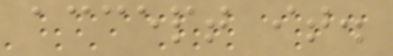accept it.
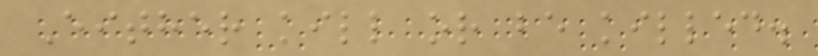Either kill or be killed.
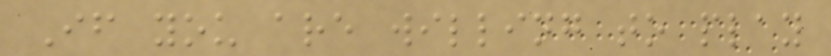If you are willing to play
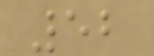52
